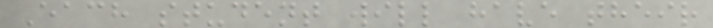Each student will have their
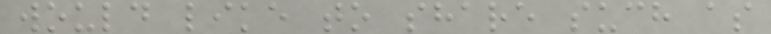would like to share such as
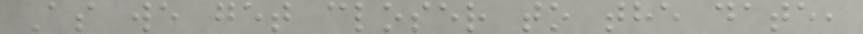As we get closer to the date,
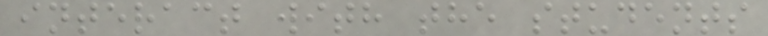interact with the students
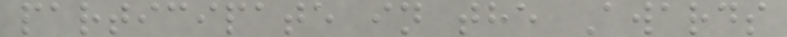participate in the Awards
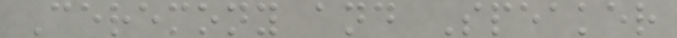Ceremony and Speaker
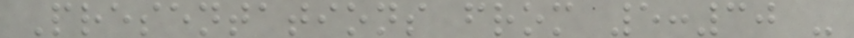Presentations from 5:30 -
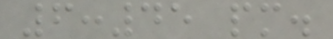6:45 pm.
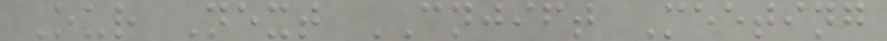Our Next CNJIFT Meeting
